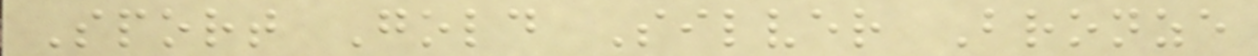Sport Gold Silver Bronze
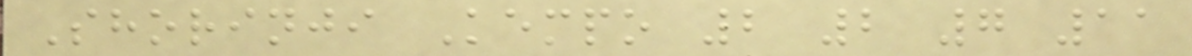Shorinji Kempo 2 2 7 11
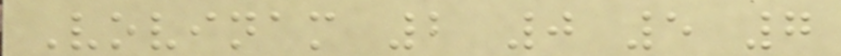Vovinam 2 0 5 7
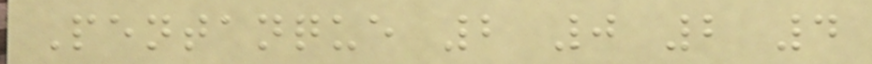Pentanque 2 0 2 4
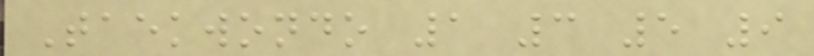Taekwondo 1 3 5 9
